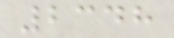2348
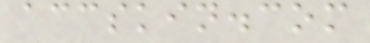accskin.com
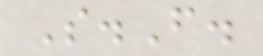S.F.
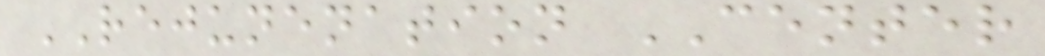REJUNENATION CENTER
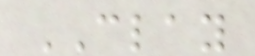CLAY
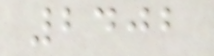2402
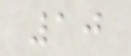10
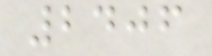2406
